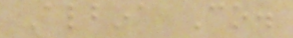Albina Co.
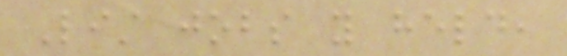List jobs you held,
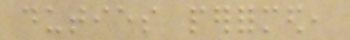duties performed,
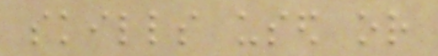skills used or
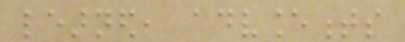learned, advancements
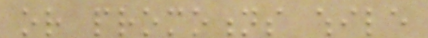or promotions while
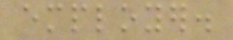employer.
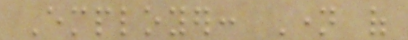Employer: Name of
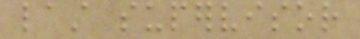last supervisor
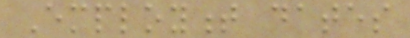Employment dates
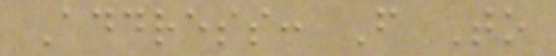Address: From To
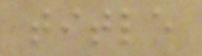title
